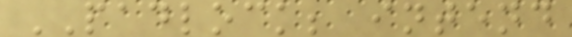PADLOCK; intend
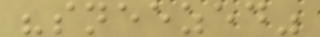"sneezed"
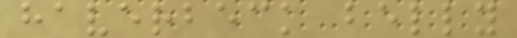haverbeck belly
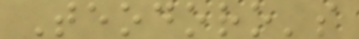Teodoro's
